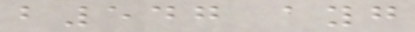b547 ayg
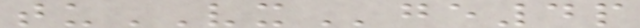tuVXge4p
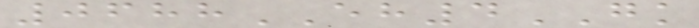0688EH4GK
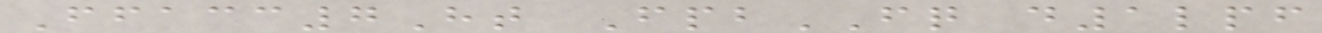Ffacc7Ht FpbFQ d1lpf
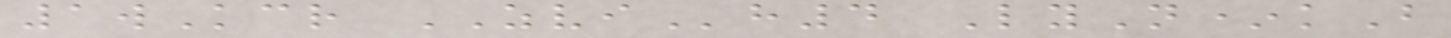1wKcr ZVIh4 LyN*kB
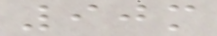90m
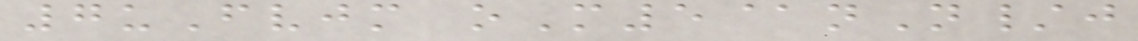7uFvjm oM5@nN/j
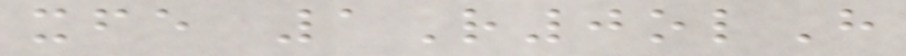xfe 1R0olH
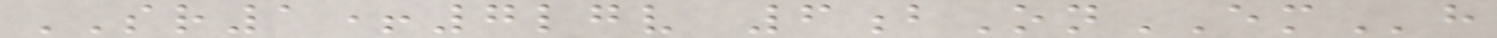SR1+7lgv 6bOnEMh
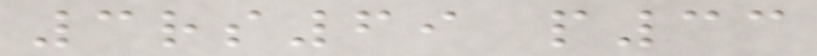3rs69 p33
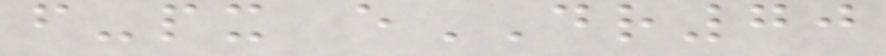f-px eDR70
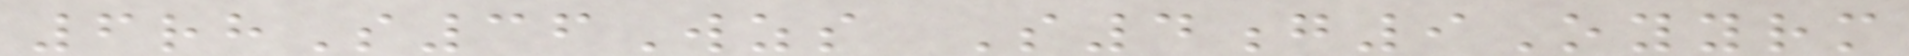6rhS36Wzs S4g9Oyyrm
